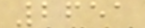2651
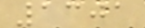1301
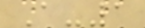A-1
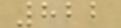822
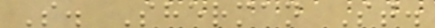S. Sherman St.
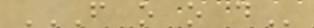F O O D
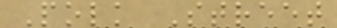Polk Street
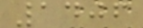1406
